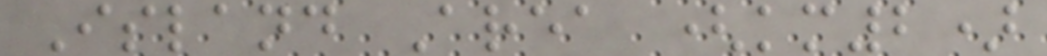Island Area (km2)
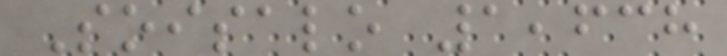Soisalo 1,638
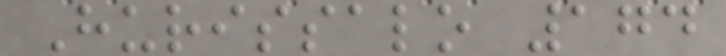Hurissalo 174
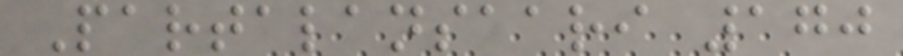Partalansaari 170
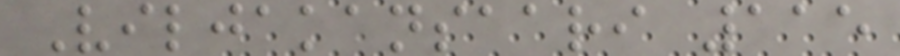Viljakansaari 115
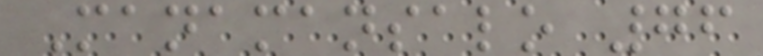Manamansalo 76
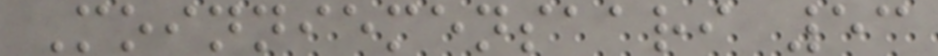Moinniemensaari 53
